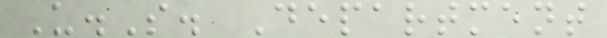U.S. Department
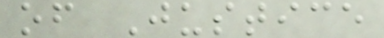of Justice
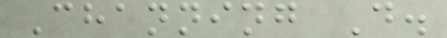Channing D.
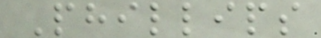Phillips
